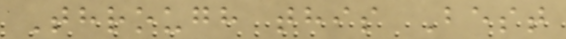Through this Best
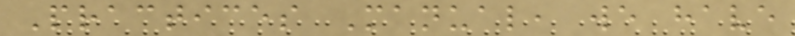Practices Manual, we have
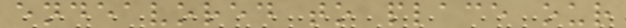endeavored to place our
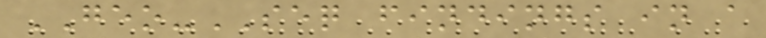GEO-SEQ findings in a
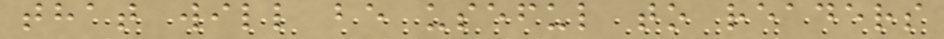that will be useful to readers
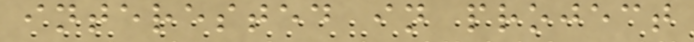interested in project
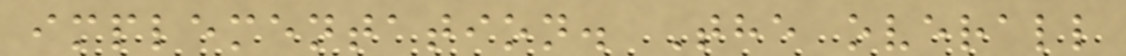implementation. The overall
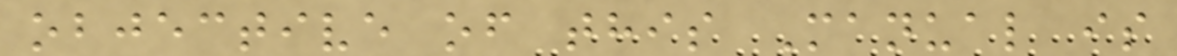objective of this Manual is
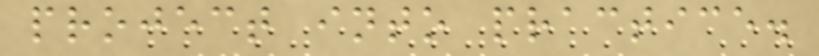project into practice.
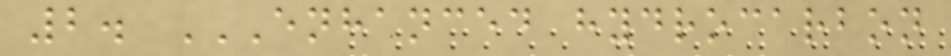2. ENHANCED HYDROCARBON
